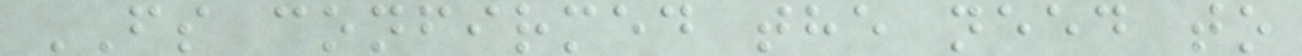FS confirmed the need to
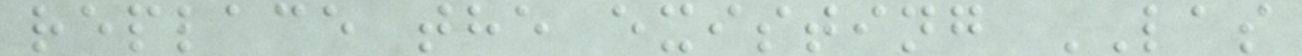replace the existing LAS
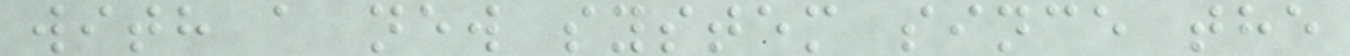with a new system since the
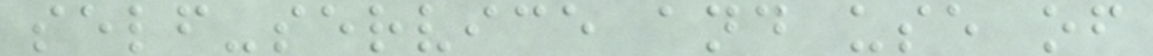self-service and use of
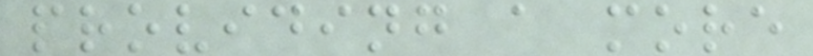providing a more
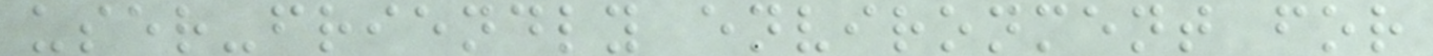user-friendly environment for
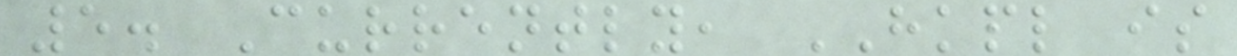5. Currently, HKPL is
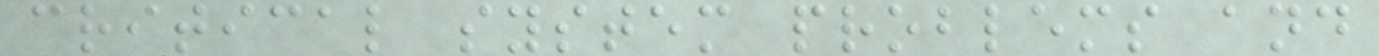critical system problems and
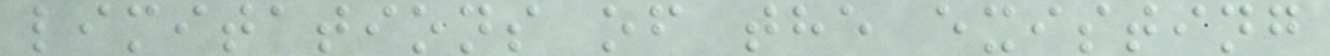limitations of the existing
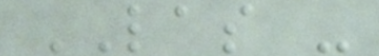LAS -
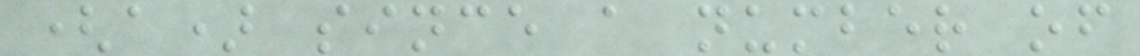(a) since a number of
